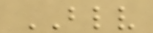BLV
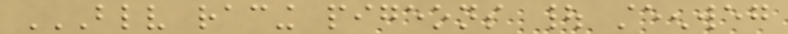BLV RACING PIGEONS | STEENWEG
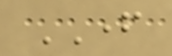FATHER
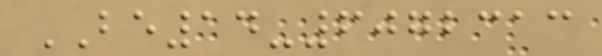BE14-6072313
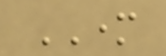MOTHER
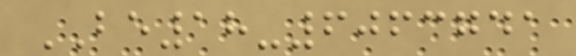BE18-6063741
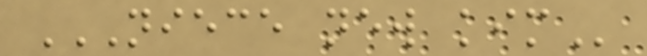NIECE NEW KIM
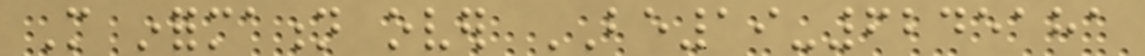More information over BE19-6245181
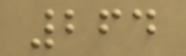264
